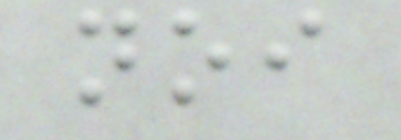noi
